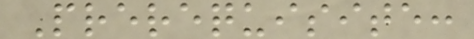Prerequisite:
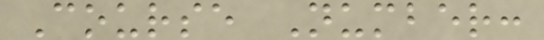Course Number:
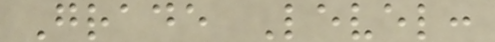Grade Level:
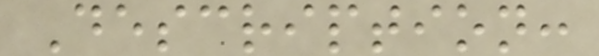Description:
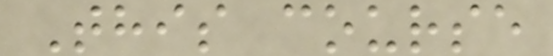This course
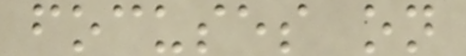focuses on
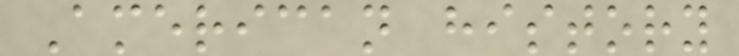American history
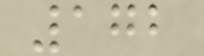172
